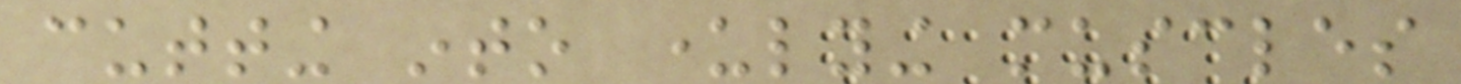cutting into underlying muscles
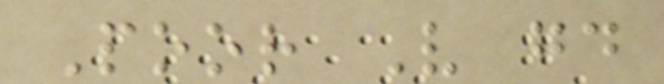Poor Very good
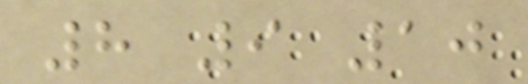8 9 10
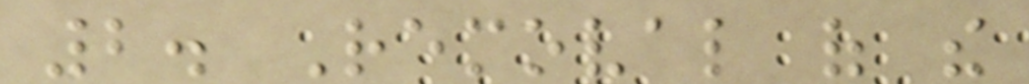2. Removal of the
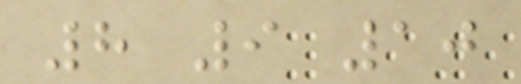8 9 10
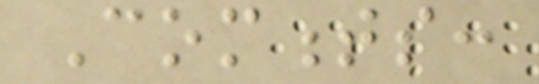Comments:
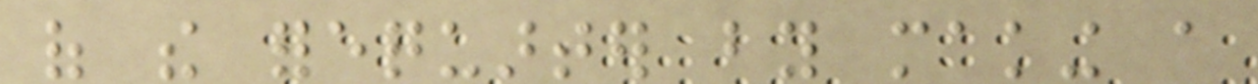of the forequarter by making a
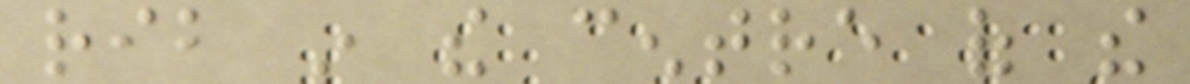rib in the centre of the
